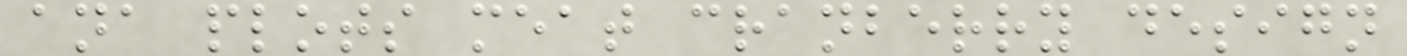ana plots meat cranberry design
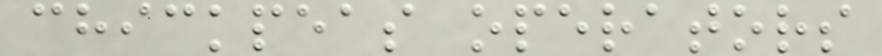chickpeas operators
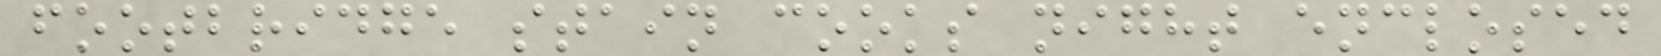footbridge stain cooks night enclosed
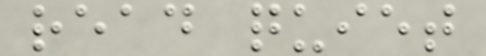read quiet
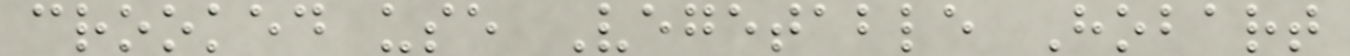crooked use Vegetable Hobart
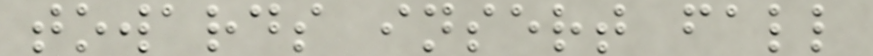towards insert fall
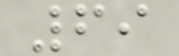69
